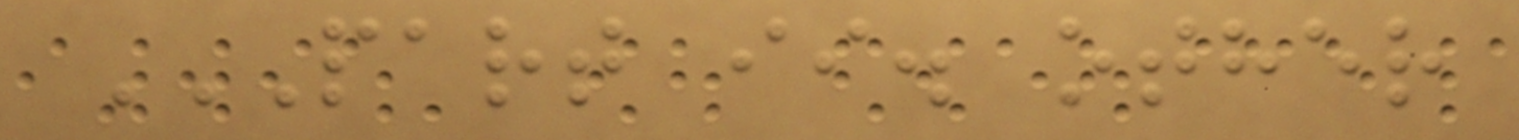PART II. OTHER
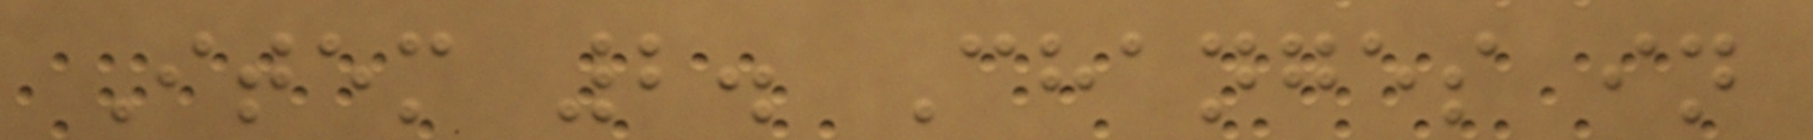Item 2. Changes in
